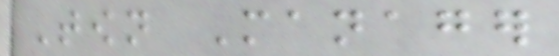Town Manager
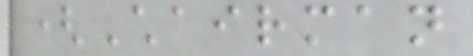(Chairman
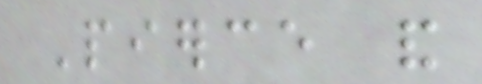Pierce and
